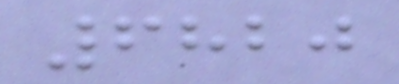6820
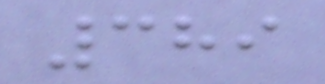389
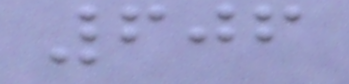606
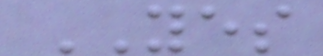YES
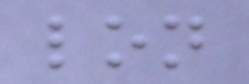lon
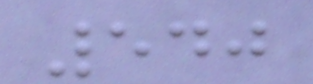540
